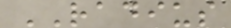RADIUS
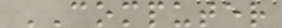COMPUTER
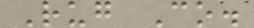Rug Co.
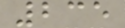235
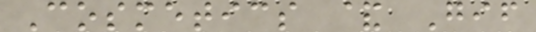Cosmetics & Gif
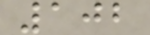102
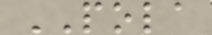POLA
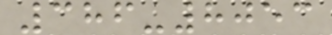386-8053
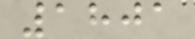1801
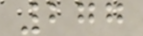277
